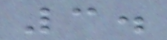3.
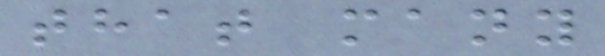that many
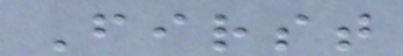First
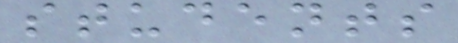students
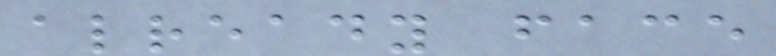already face
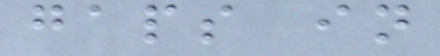gaps in
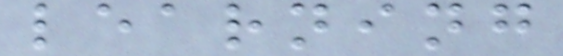learning
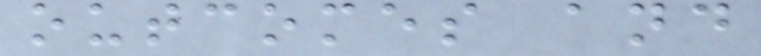outcomes and
